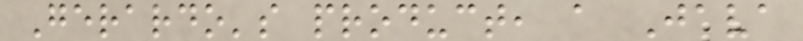Gerardo's product, a Java
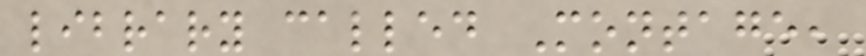library called Montage,
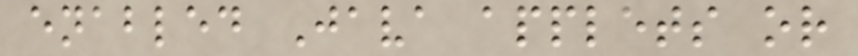enabled Java applets or
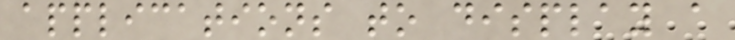applications to display a
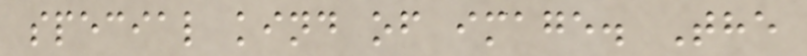special kind of image. The
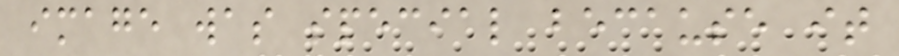image was special because it
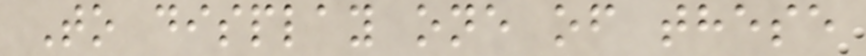To display one of these
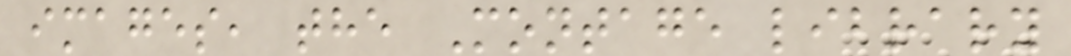images, the Montage library
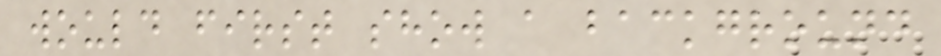would first show a background
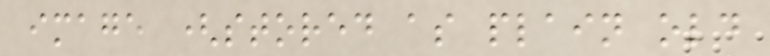image (stored as plain old
